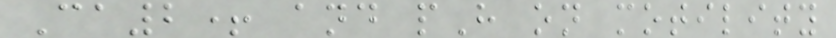Ca2+ and pH on motility
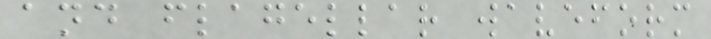and flagellar waveform
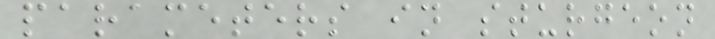parameters in sturgeon
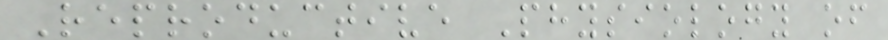Reproductive Physiology of
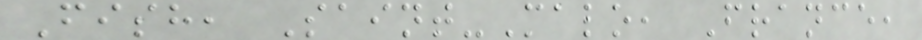Fish, Saint-Malo, France,
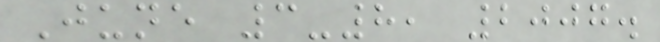June 3-8, 2007.
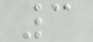3
